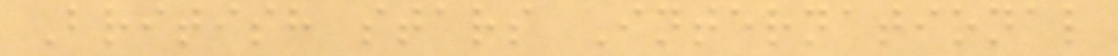British stars International
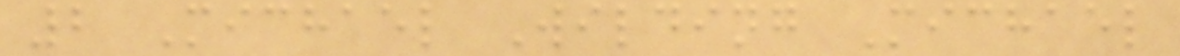2 Michael Wilding Michael
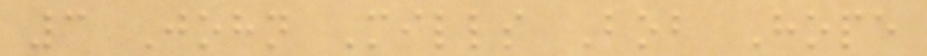3 John Mills Bob Hope
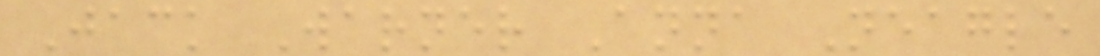Jack Warner Anna Neagle
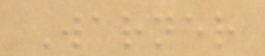Warner
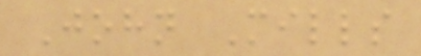John Mills
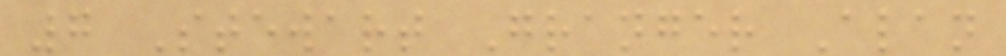7 Stewart Granger Alan
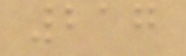217
